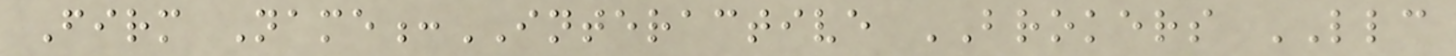Firm Name:INTERACTIVE BROKERS LLC
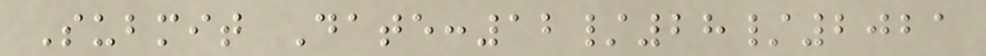Submit Date:12/28/2021
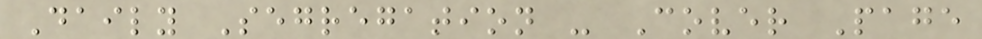Daily Segregation - Cover Page
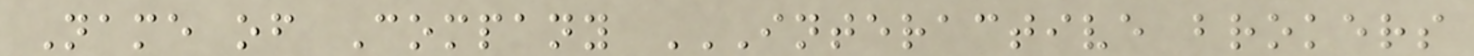Name of Company INTERACTIVE BROKERS
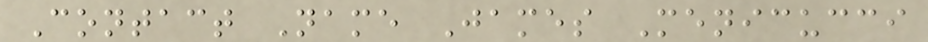Contact Name James Menicucci
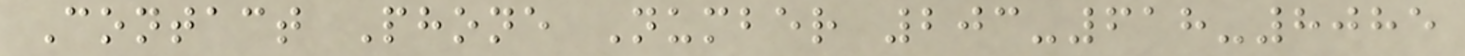Contact Phone Number 203-618-8085
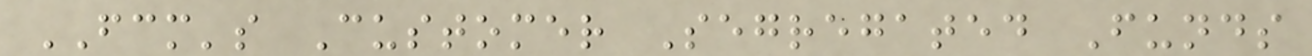FCM's Customer Segregated Funds
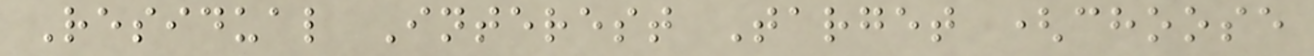Residual Interest Target (choose
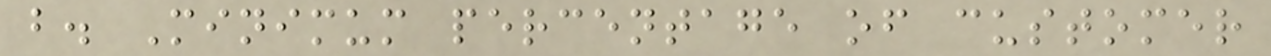b. Minimum percentage of customer
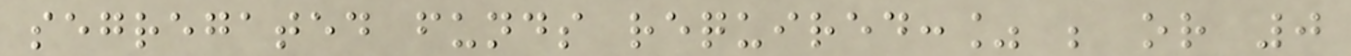segregated funds required:% ; or 0
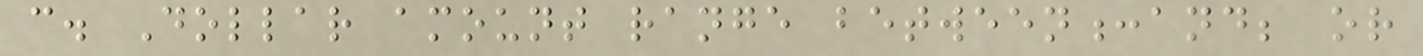c. Dollar amount range between:and; or
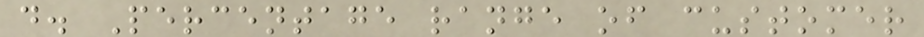d. Percentage range of customer
